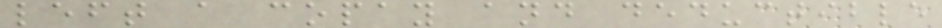left a copay and deductible
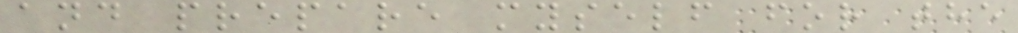and prepare myself for the
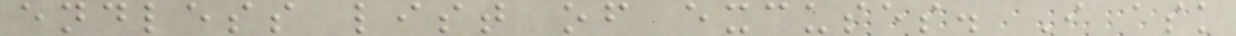endless list of excuses. I ask
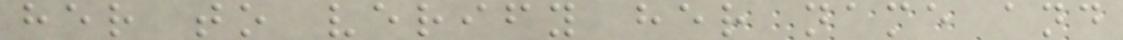her to verify her name and
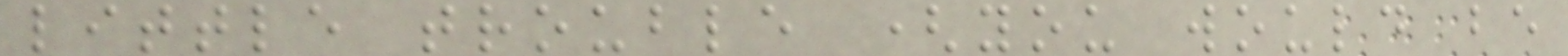little trouble (you would be
